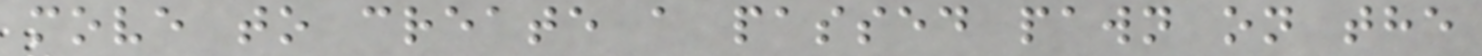move to create a passed pawn on the
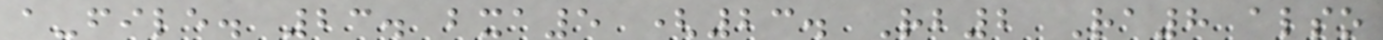a-file. 23. bxa5 (23. Rb2 Ra8 also
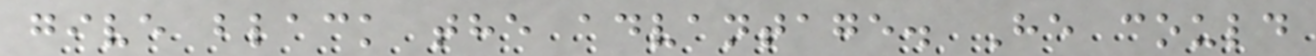give black the advantage. He could
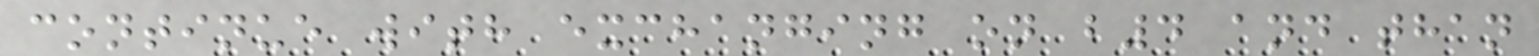continue with exchanging on b4 and than
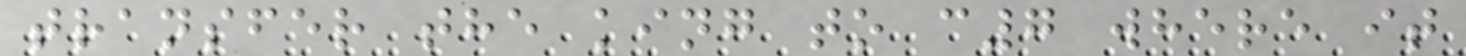transfer the king to c7 where it
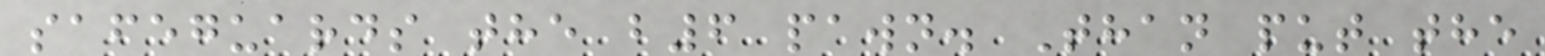safeguards the b6 pawn. Than put the
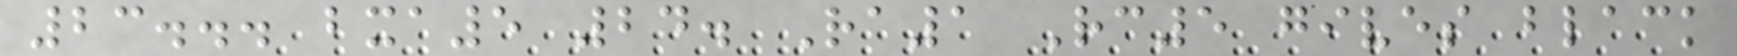23... bxa5 24. Ra1 Rc5 gives black
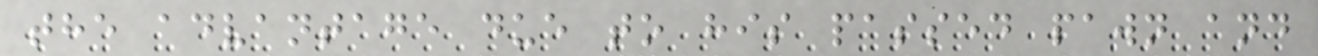the advantage due to his passed pawn and
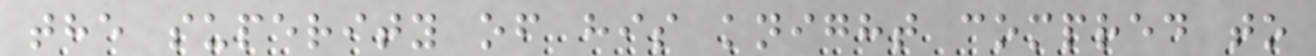the superity of his knight compred to
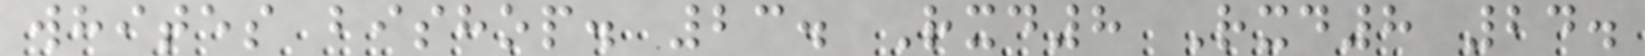whites bishop. 23. Rxd8 Rxd8 24.
